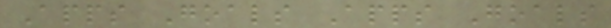Apps Goals Apps Goals
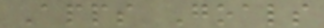Apps Goals
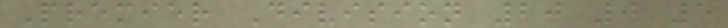Premier Division 20 0 5
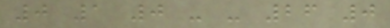0 1 0 - - 26 0
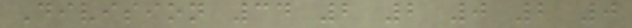Division 34 2 2 0 2 0
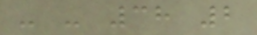- - 38 2
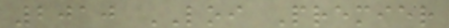2010 LOI Premier
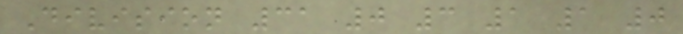Division 31 0 3 1 1 0
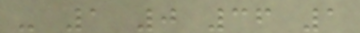- 1 0 36 1
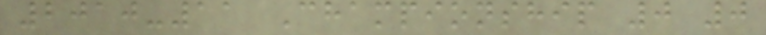2010-11 Championship 0 0
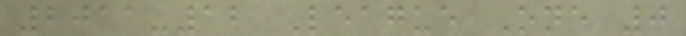2011-12 League One 0
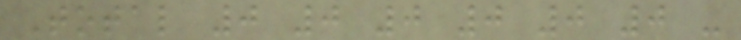Total 0 0 0 0 0 0 -
